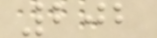202
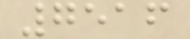7516
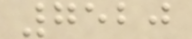7520
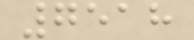7518
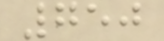750
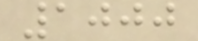1000
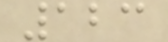123
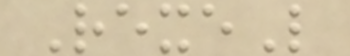RexeL
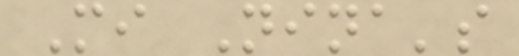Mi Nina's
